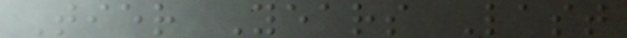Tier Years Last
